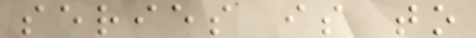series is to
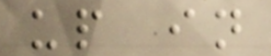up in
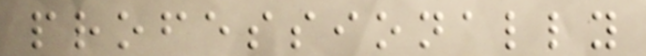professionally
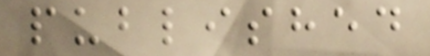published
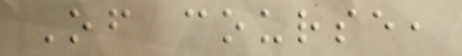Of course,
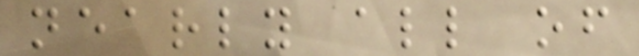nearly all of
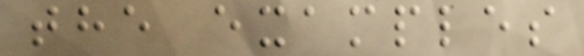the examples
